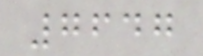7647
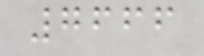7666
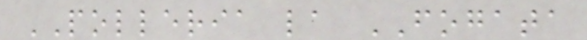POLLERIA la FOGATA
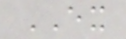EX
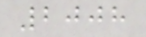2008
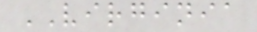VIRGINIA
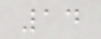14
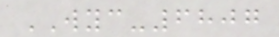WYC-6807
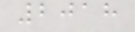2018
